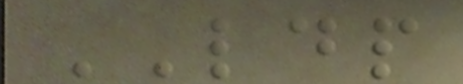LDP
